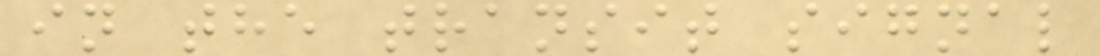in the transit signal
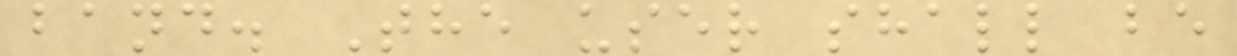band. The user shall be
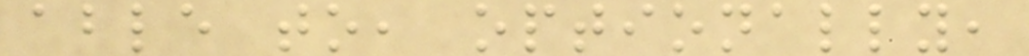able to, optionally,
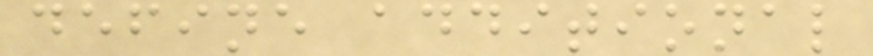define additional
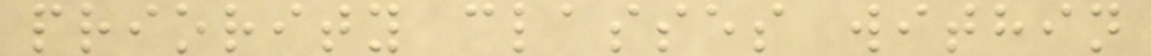priority classes within
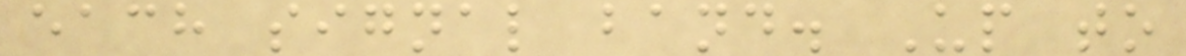each signal band. Up to
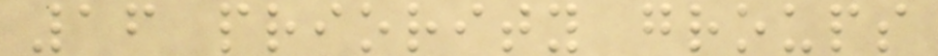16 priority groups
